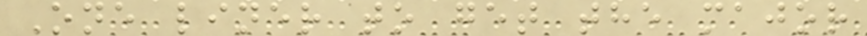One liner to get the major
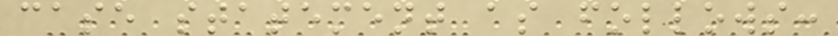case statement as follows:
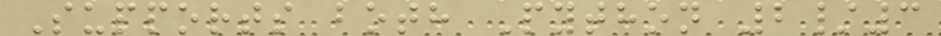Supports both Python 2/3
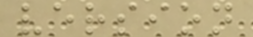version
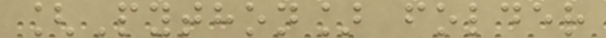[Python] folder
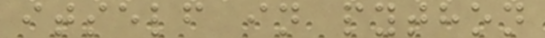itself in python
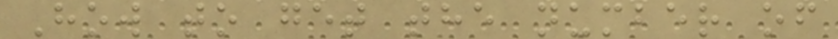How to get the number of
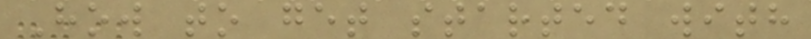How to get started with
